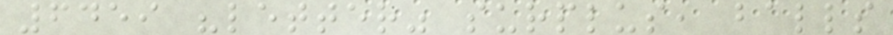6459 "letter" surplus, balls
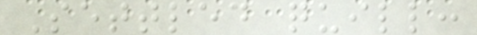Settled quill:
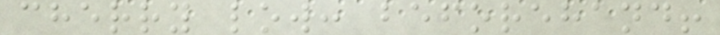cherry low: beforehand!
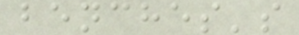benches's
